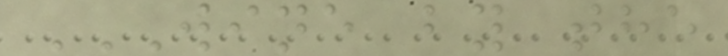WINE BY THE
